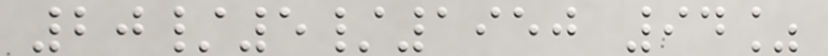20/5/1950 94%
